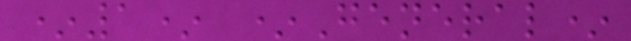*1* *General*
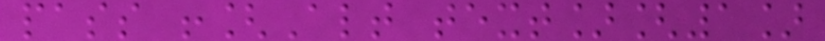pass ![Alt text][1]
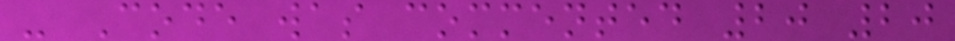- Code was commented 20 20
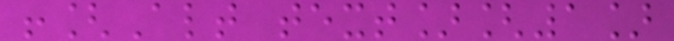![Alt text][1]
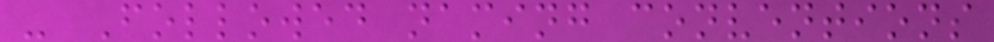- Followed naming conventions
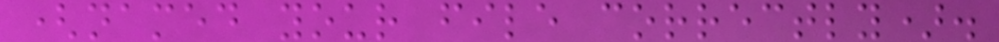(named your file correctly).
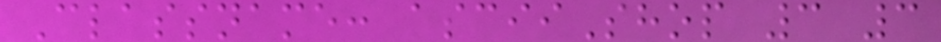Classname: asciiShop 3 3
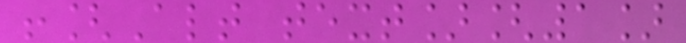![Alt text][1]
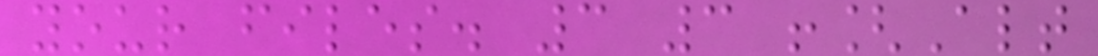your files. 3 3 ![Alt
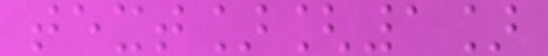text][1]
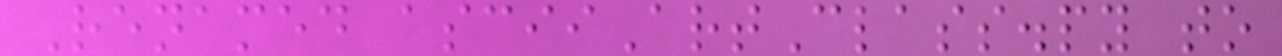Renamed asciiArtClass.py to
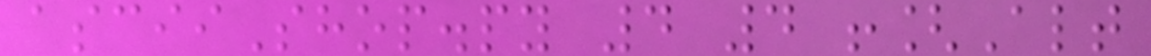asciiShop.py 4 4 ![Alt
